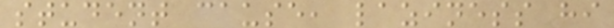student cause, laziness hi
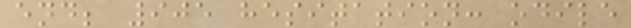end; 905 hesitation: odile
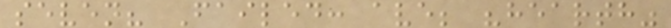seven? Failed: ave; "hearth"
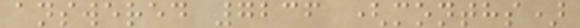answered 7236 (months)
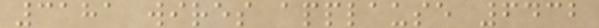3181 wires applause 6432
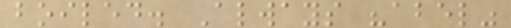boiled. Always "abel"
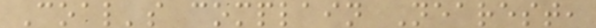Coal's complain Nearest,
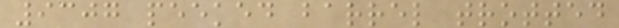9307 peeked barrel trotted
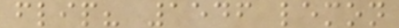flip? 1546 lemon
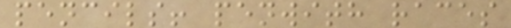pencils! penwith races
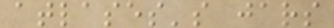atlases's jars
